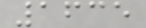1635
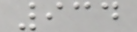934
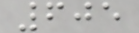605
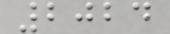2024
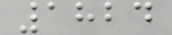1824
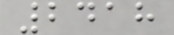2418
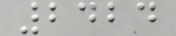2424
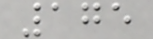175
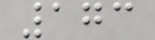173
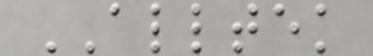ALLTEK
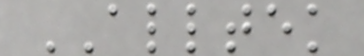ALLTEK
